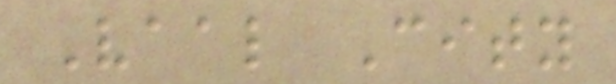Vaal City
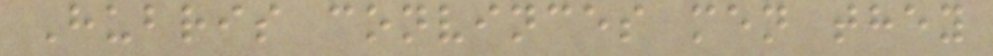Hubris convinces men they
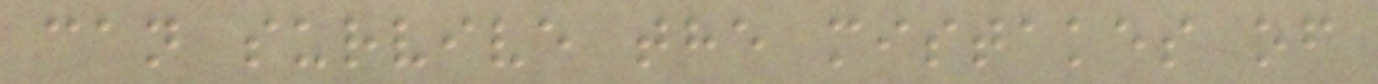can survive the mistakes of
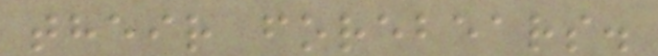their forebears.
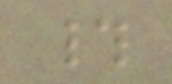#
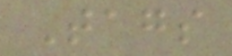Tags
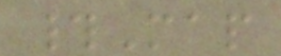#Map
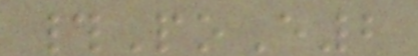#PoE2
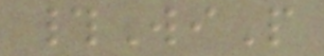#WiP
